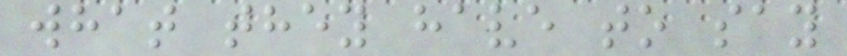what they have to say
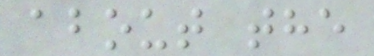about the
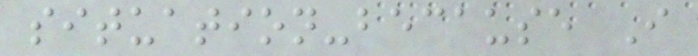situation-because I
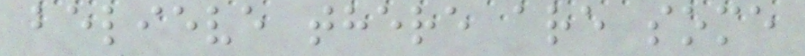believe there are some
